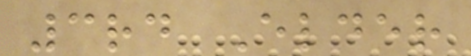3rd Elder
